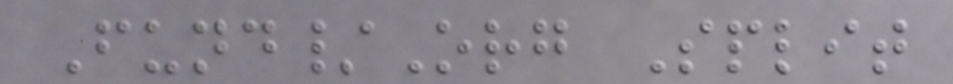Fund/Org Split
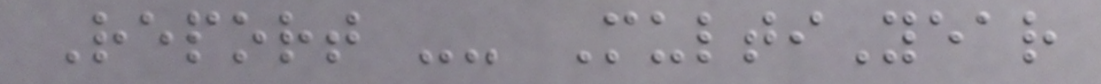Report -- MultiYear
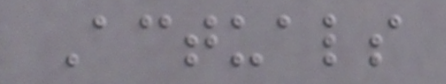Actuals
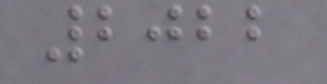2022
